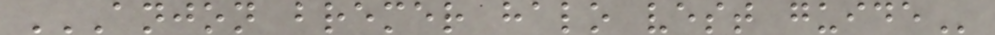ANJON BREMER HALO VEST GUIDE
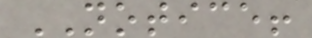NOTICE!
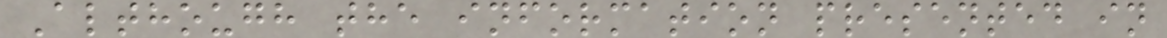Although the information presented in
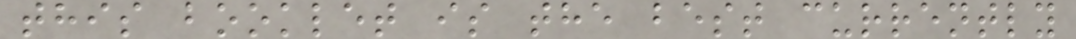this booklet is the best currently
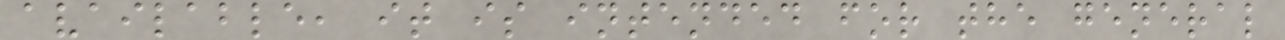available, it is intended for the general
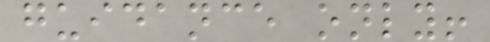guidance only!
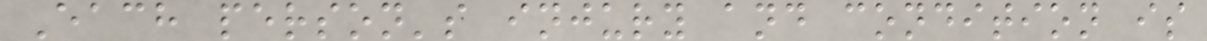Each person's injury and condition is
